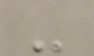-
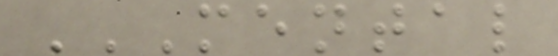MENTAL
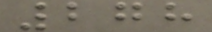278
